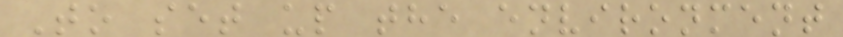To set up the environment
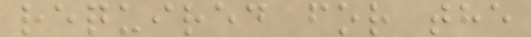required for the
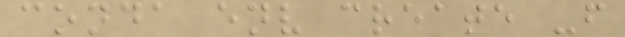conda env create -f
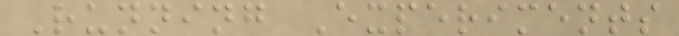Running Experiments
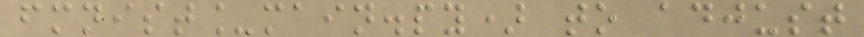fmnist_main.py) to adjust
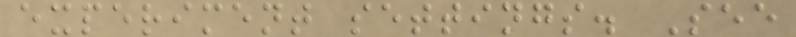experiment settings. See
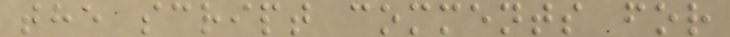the script comments for
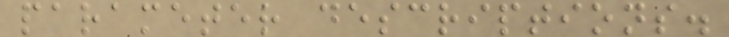parameter descriptions.
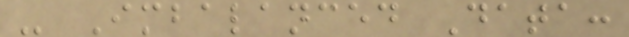- Imbalanced Data:
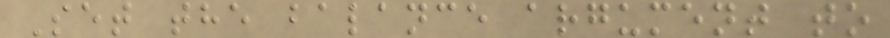Set the balance argument to
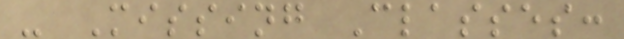- Missing Classes:
